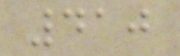410
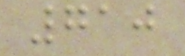710
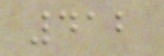412
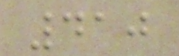410
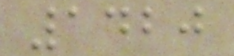1420
